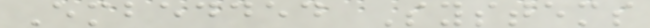Embedded Systems
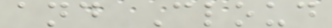and Cloud
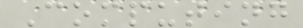Computing
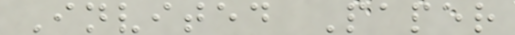Invited Paper
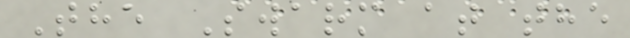The Swarm at the
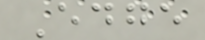Edge
